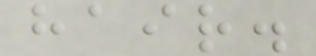hair.
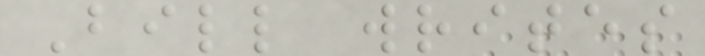Bill writes
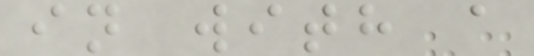in with a
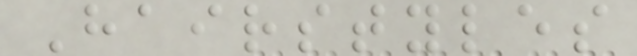Hairstyles
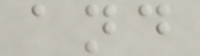and
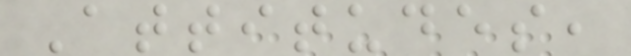Attitudes,
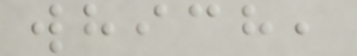which,
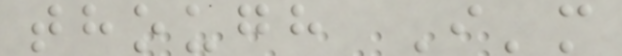though I'm
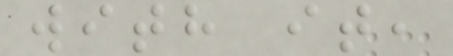with it,
